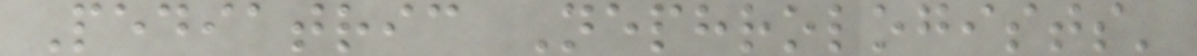Pediatric Nephrologists'
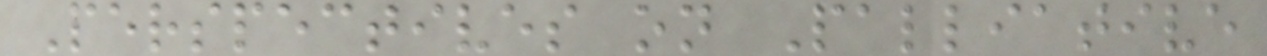Perspectives on Palliative
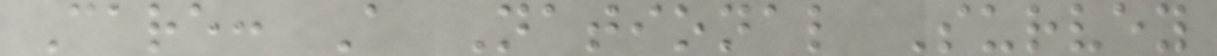Care: A National Survey
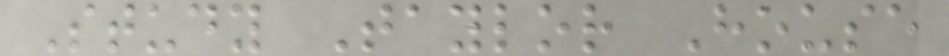Study Taylor House
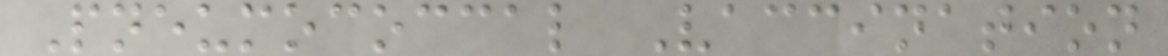Pneumococcal Vaccination
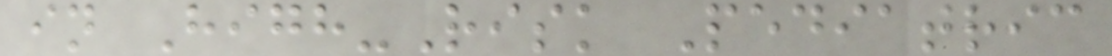in High-Risk Pediatric
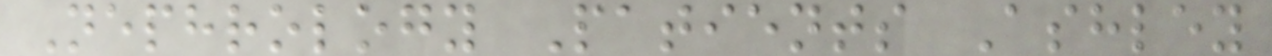Nephrology Patients Ashley
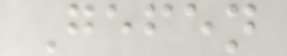Gefen
